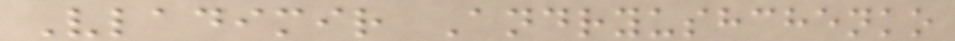Vladimir Andryushchenko
